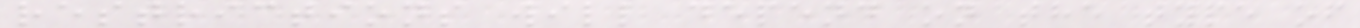restrictions will depend on the type of
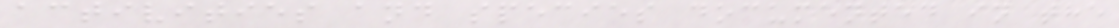activities and species documented in the
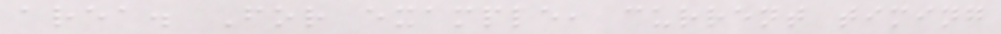area. For example, current timing
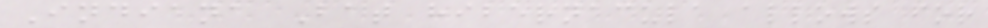Indiana Bat hibernacula allows for
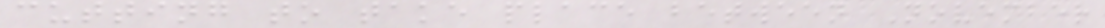cutting to take place between November
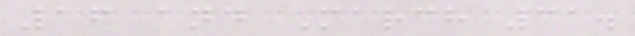16 and March 31.
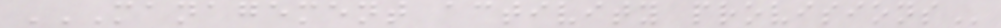MANAGEMENT ACTIVITY PROVISIONS
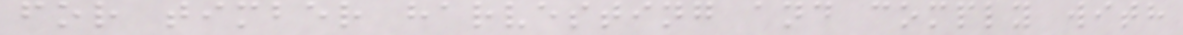for timber harvesting and comply with
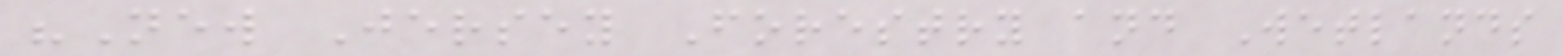"New Jersey Forestry and Wetlands
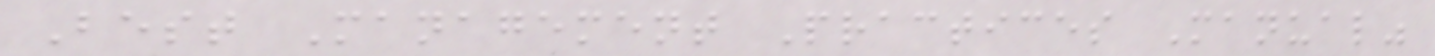Best Management Practices Manual"
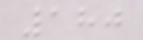180
